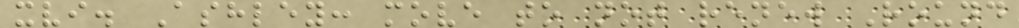xvi. Ashley: move to not renew Round
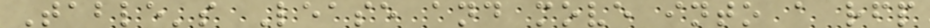Table's Lease and move into a rfp
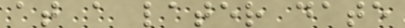at a later date
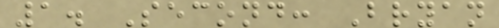1. Second: Bryan
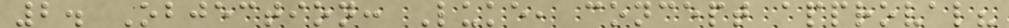2. Objection: Luke, concept approval?
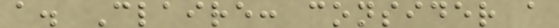a. Claire: consider a
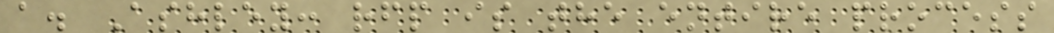a. Ashley: rfp is the entire process
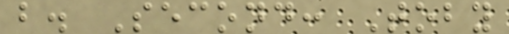b. Second: Toby
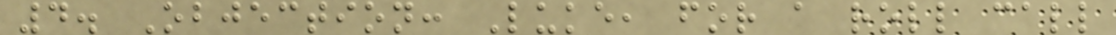4. Objection: Luke, for a roll call
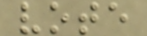vote
